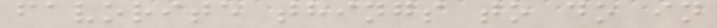favorite things to do in
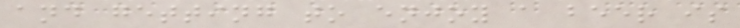and getting to enjoy a beer is
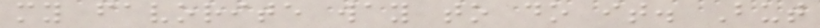my favorite way to do it. But
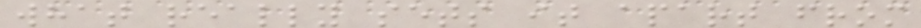what really sets it apart from
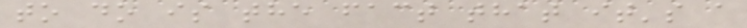to do is the fact that it's a
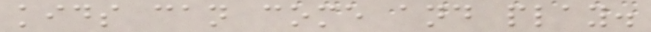kids can come and play.
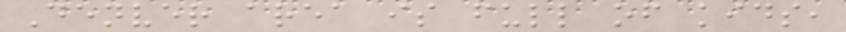Denver area is full of kids,
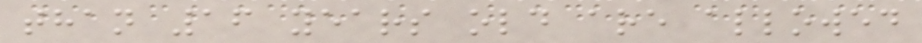than 16 years old are allowed
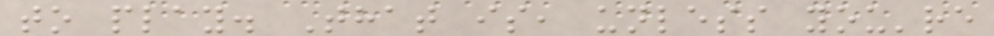to play. That is, unless you're
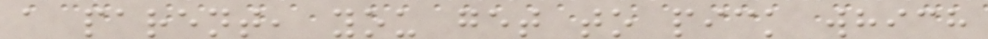a parent, you get to pick which
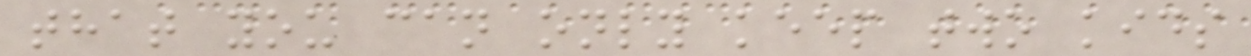that you can only keep two kids
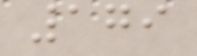179
